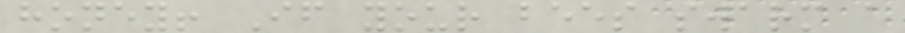honey! If your bees swarm a
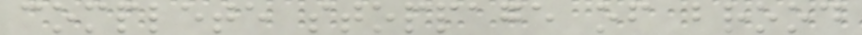complete stoppage of brood
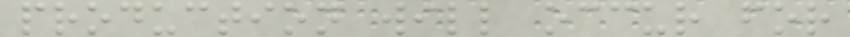production will occur for
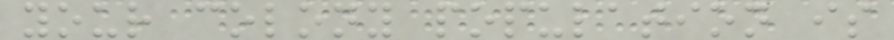your colony population is
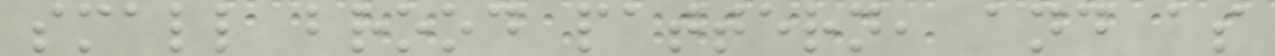small brood pattern, and as
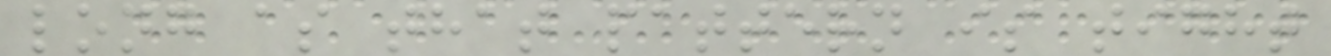long as that pattern is tight
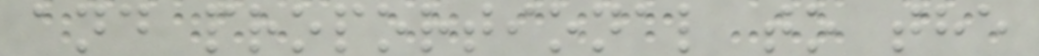and proportional to the
